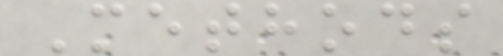Methods
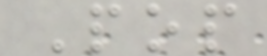Pop
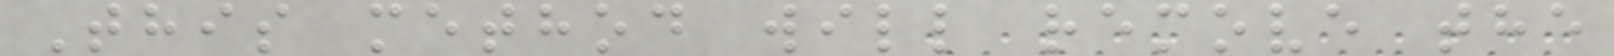This method will remove the
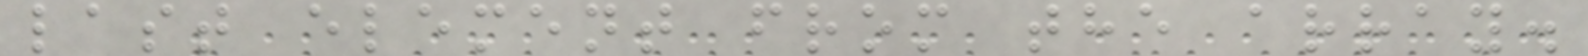last element from the array.
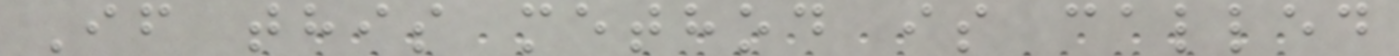If this method is called
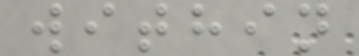within
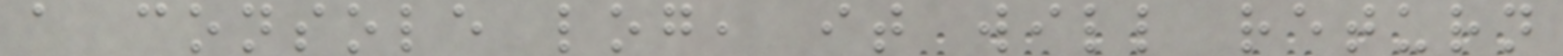a console log, it will return
